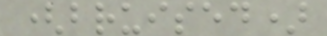(bruised)
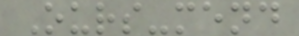Ours-mend
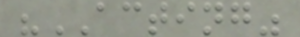"ACTING"
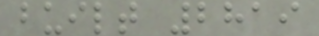built 2819
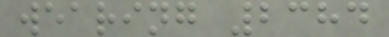wearing 2384
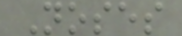Noses
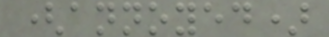(annoyed)
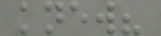knew?
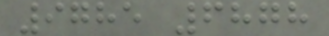9785 6878
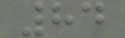84
